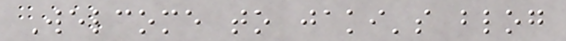Welcome to jaki's blog
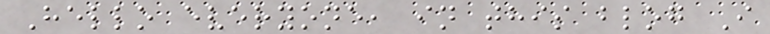Hello everyone, in this blog I
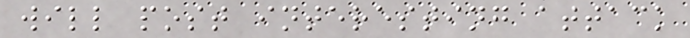will post interesting attack
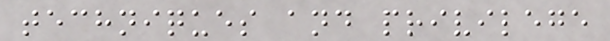techniques and privilege
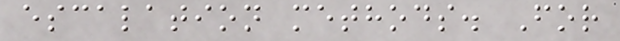escalation methods. For
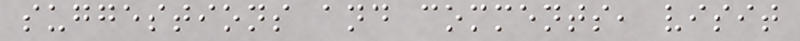suggestions and comments, visit
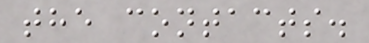the contacts.
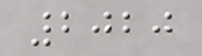2020
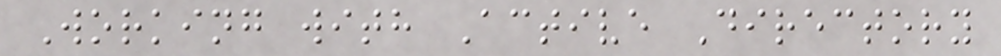Working with Active Directory
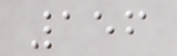156
